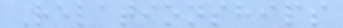Relationships
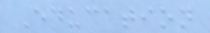Education
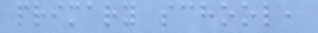primary school,
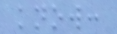know:
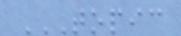TOPIC
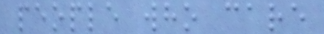people who care
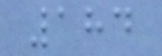184
